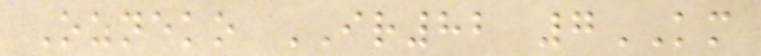Ozneko IR82 7KM
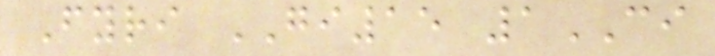Fyri GI15 1CI
